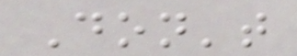Don't
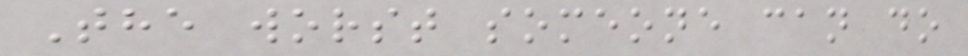The worst someone can do
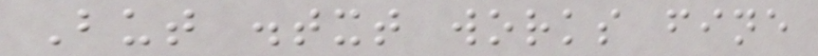But .txt works fine
